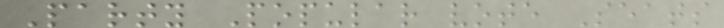Party Popular vote Seats
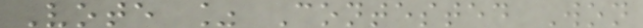Vote % Contested Won
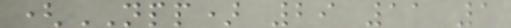(NPP) 29 11 1
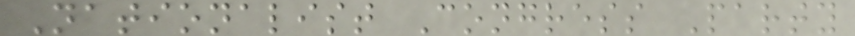Nationalist Congress Party
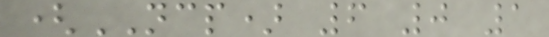(NCP) 6 0 1
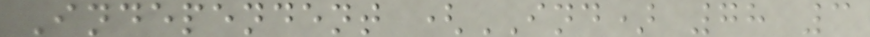Independent (IND) 78 3
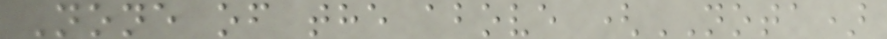None of the above (NOTA)
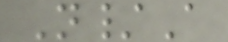N/A
